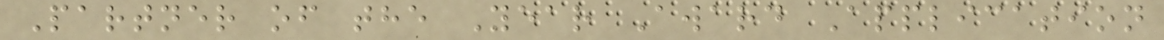Partner of the Year Award Application
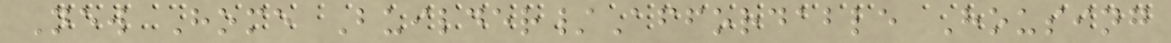New Home Builder/Affordable Housing
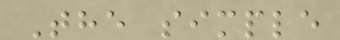The simple
